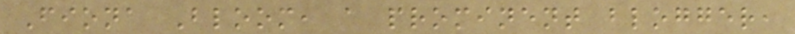Fiona Bloom, a prominent blogger,
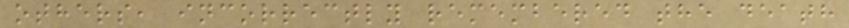others, incorrectly remembered the death
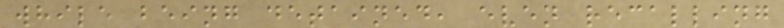while being detained, even recalling
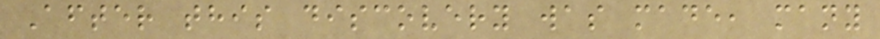After this discovery was made, many
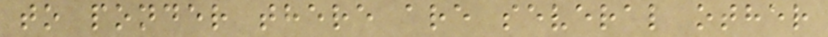to ponder there are several other
